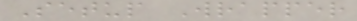Setup Wrapper
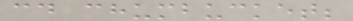cd chumbucket;
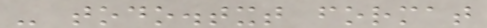- todo.txt format
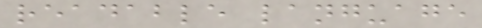readable language
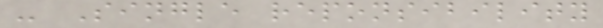- Single reponsibility
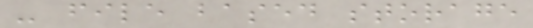- file based storage
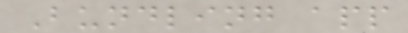Bundling app
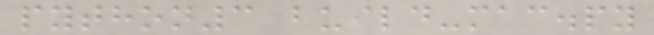python3 build-mac.py
